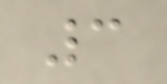3
